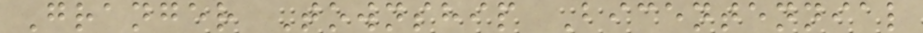Granger Township Bicentennial
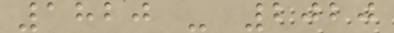1820 - 2020
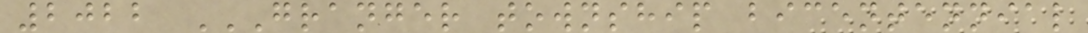2022 GRANGER TOWNSHIP BICENTENNIAL
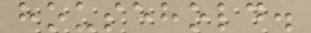household.
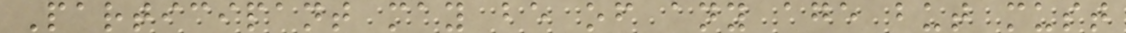Participant may be of any age but must
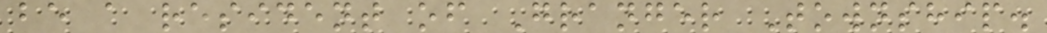be a resident of Granger Township.
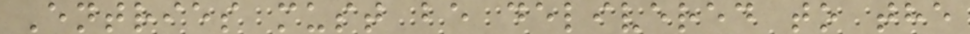Entries must be delivered to the
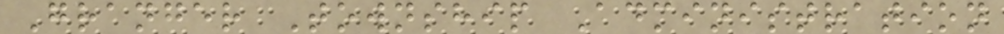Granger Township Administration
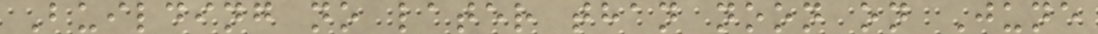Building no later than noon on June
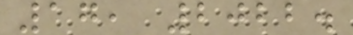17, 2022.
